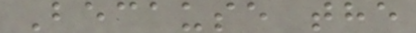Because the
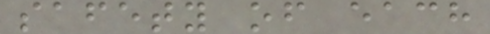safety of each
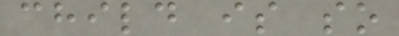child is so
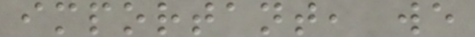important, we
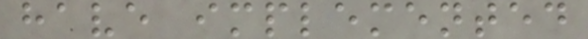have implemented
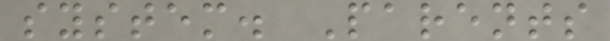system. Parents
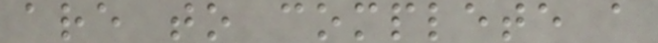are to complete a
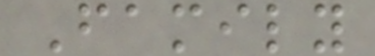Family
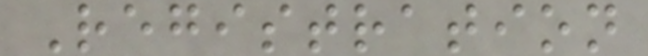Registration
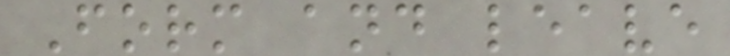Form and leave
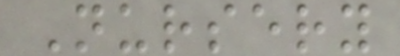Nursery
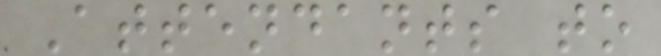Attendants to
